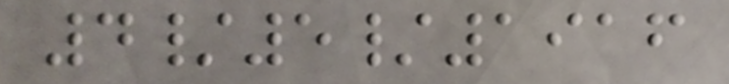4/5/1916
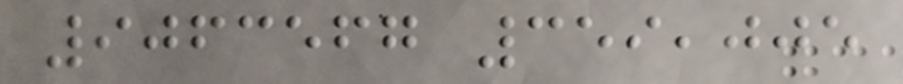9063567 359,005
